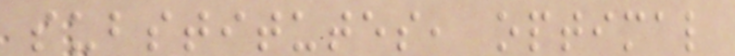substitutes, optimal
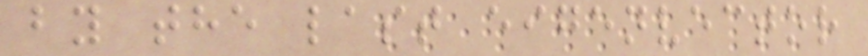by the last eigenvector
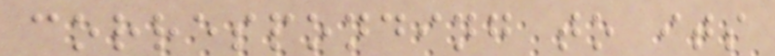corresponding to its
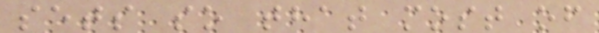sets so that most of
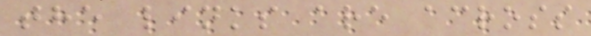the links are across
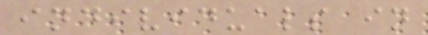individuals in
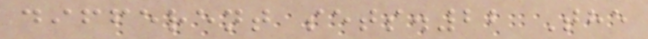different sets.22 The
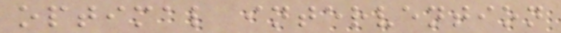optimal intervention
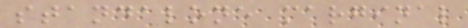standalone marginal
